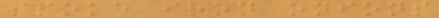spoke iron onions
